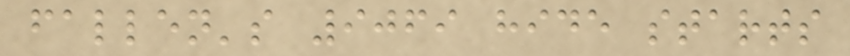fallen's 9069 hide starts
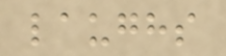laughs
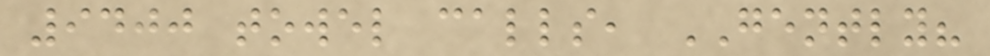9400 towel calls, GENTLY?
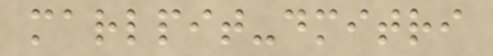marlpit-dmitri
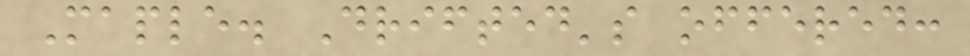Maple. Drifted's offered:
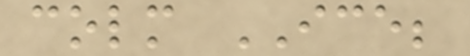colm ICE;
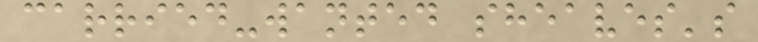carried-wanted sheaves's
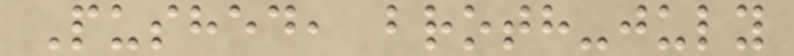Pushed, broth-july
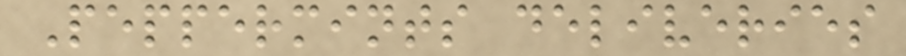Peppermints deliveries
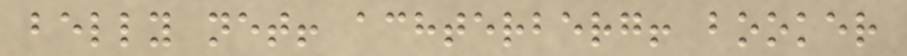belly net! achterberg! booker
